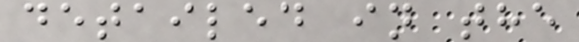detailed in the
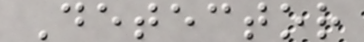Detector
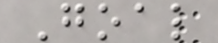Goal
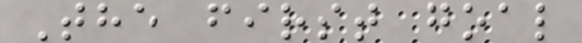The first goal
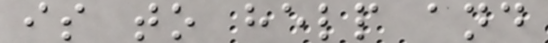is to help and
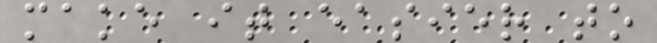make it easier to
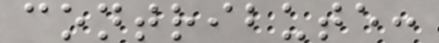contribute:
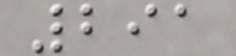291
